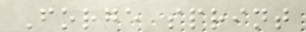Forge sprint
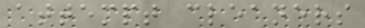attempt cleaners
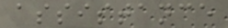assistance
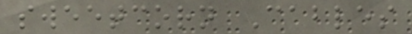sweetcorn Cables
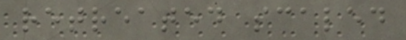retreated scaled
